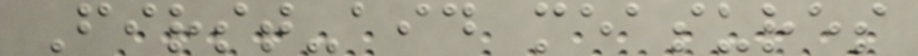First-aid measures
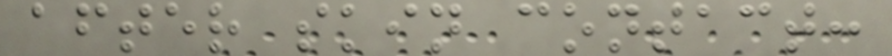after skin contact:
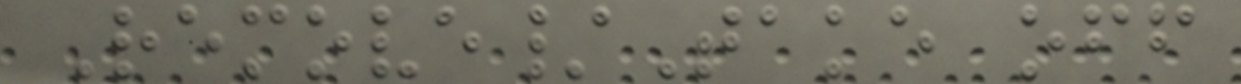Remove/Take off
